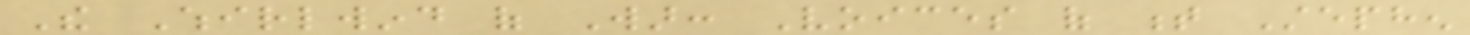The Whirlwind of War: Voices of t Stephen
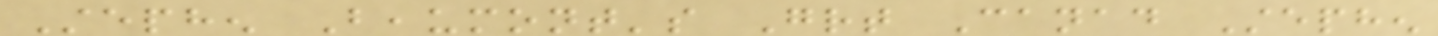Stephen Beaumont's Great Canad Stephen
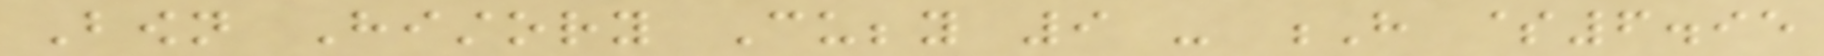Bown History Cubby 9 - H $6.95
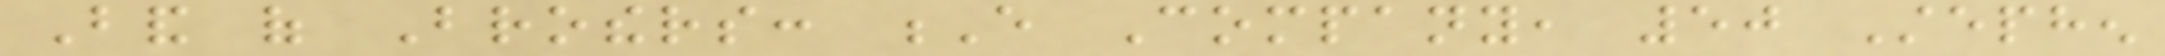Band of Brothers: E Company, 50 Stephen
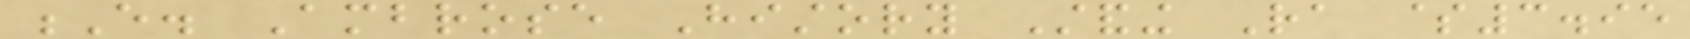E. Ambrose History Standing Ra $3.95
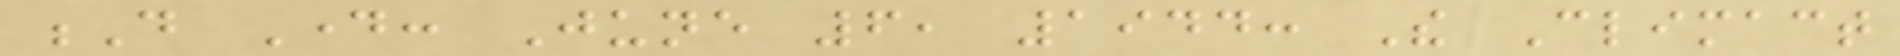D Day: June 6, 1944: The Climact
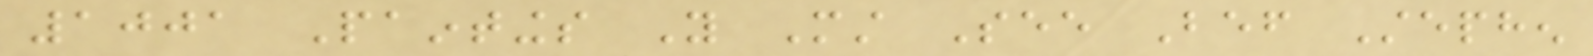1001 Paintings You Must See Bef Stephen
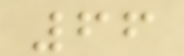66
